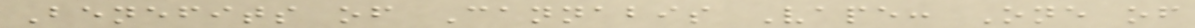Benefits of Cannabis Vape: One of
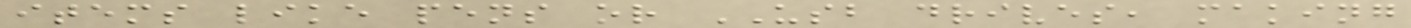items like pens or USB drives, making
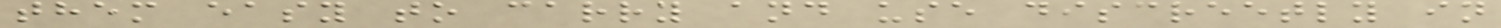them easy to carry and use discreetly in
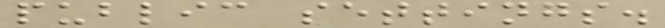public settings.
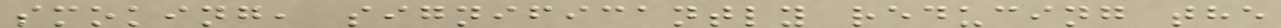smoking, significantly reducing the
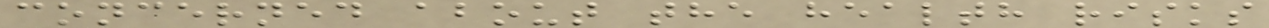concerned about the health risks
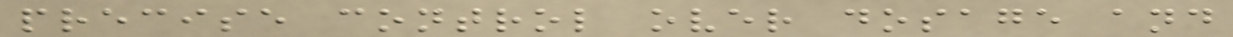precise control over dosage and
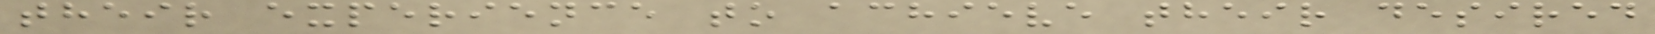their experience to achieve their desired
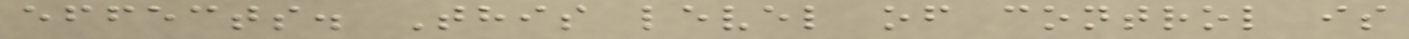effects. This level of control is
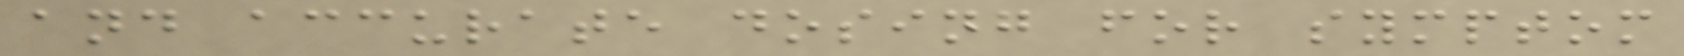and accurate dosing for symptom
